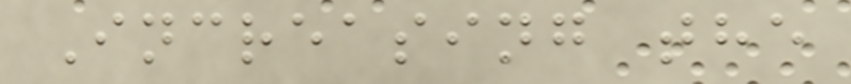Increasing the
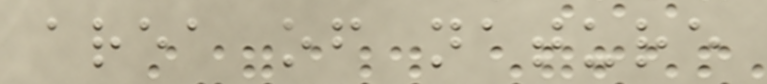area of nature
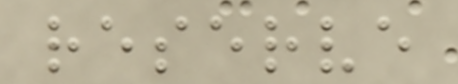reserve
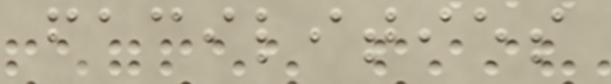facilities
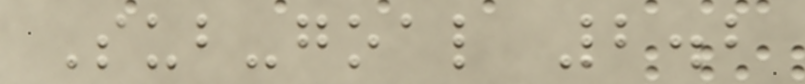Sub-goal 2.2
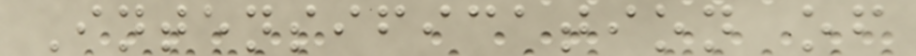Intensification of
